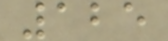125
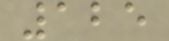125
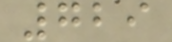729
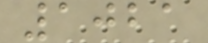1021
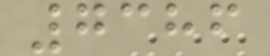7386
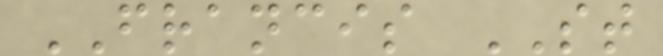FRANCIS ST
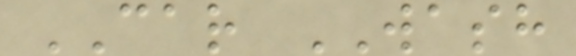CAR WASH
